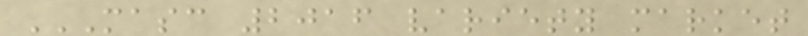MASC 2016 VARIETY MARKET
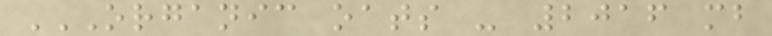ORGANIC OATS - 2016 MB
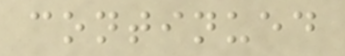continued
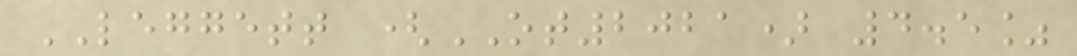LEGGETT (OT2021) 4.5%
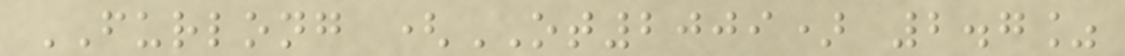FURLONG (OT2009) 2.7%
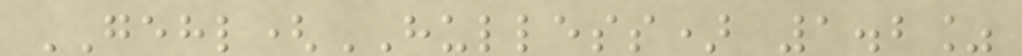GEHL(HULLESS) 1.2%
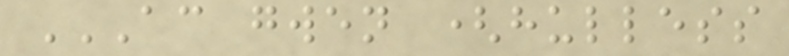AC GWEN (HULLESS
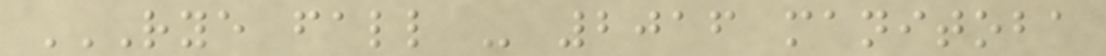RYE FALL - 2016 MANITOBA
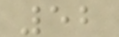52
